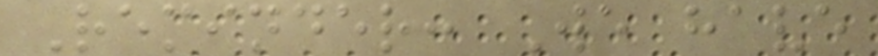Reminder: We have
